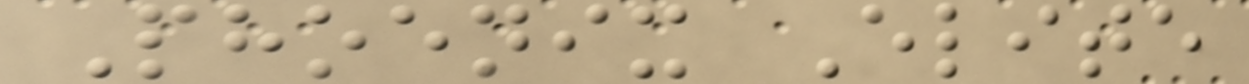Phoenix Elite
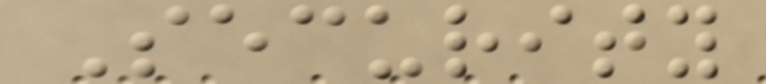Security
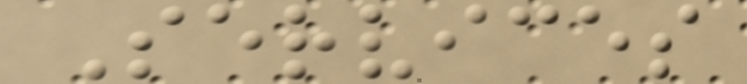Services
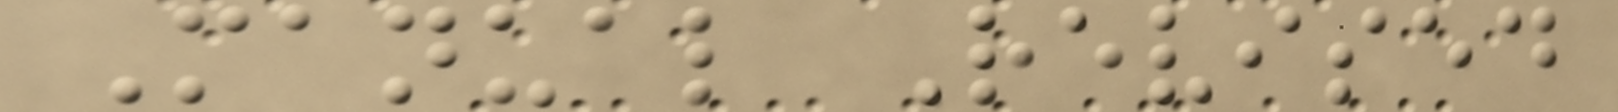Manual Revised
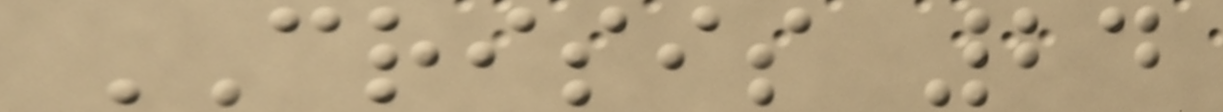CRISIS 24
